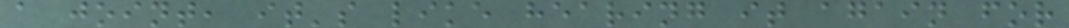a joint, it's like hearing it again for
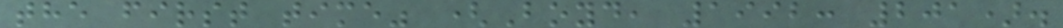the first time" (Boyd, 1992: 201).
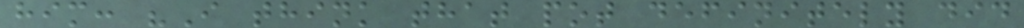him: "I think that pot definitely did
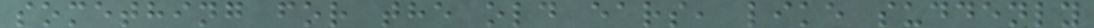something for the old ears, like suddenly
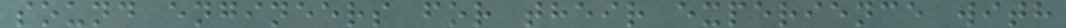sound engineers for their experience with
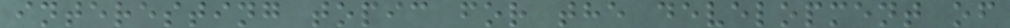interesting topic for the development of
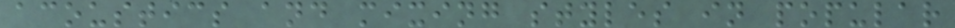acoustics and mixing styles in popular
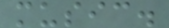music.
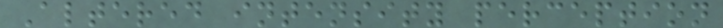Altered intensity perception
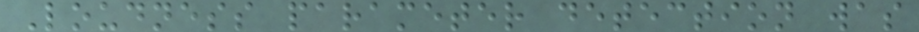Loudness parameter detection was
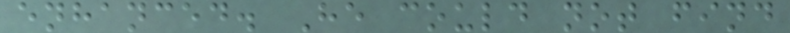enhanced. He could not find
